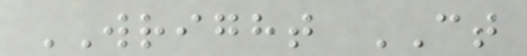WRIGHT CT
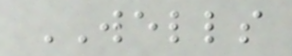WELLS
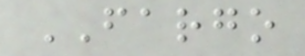FARGO
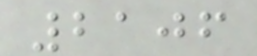2106
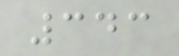343
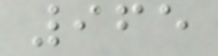965
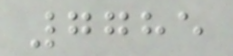7785
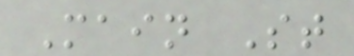Main St
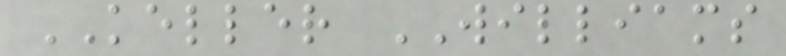KELLER WILLIAMS
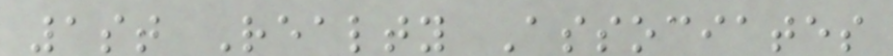1st Realty Associates
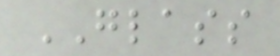GLASS
